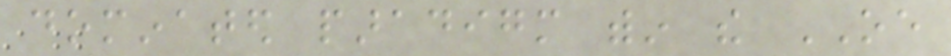dominated paradigm within the OE
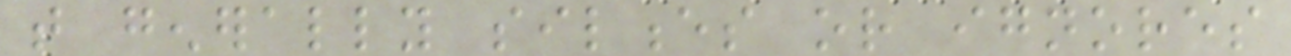that generally silences or ignores
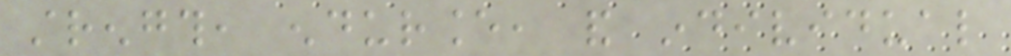strength, endurance, and individual
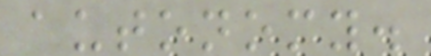autonomy.
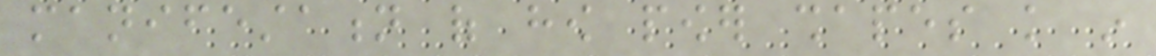manifestation of how power shapes knowledge in
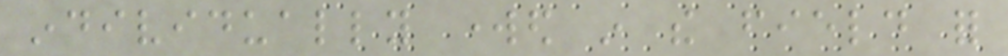individually worked in the field for
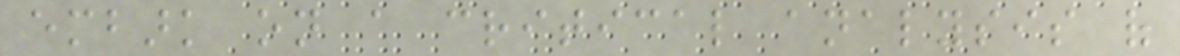embark on a critical analysis of
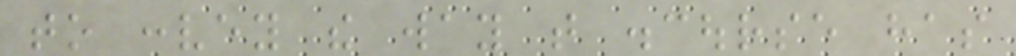to convey the way that discourse has
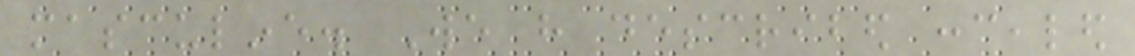masculine. We have described concealed
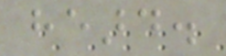heard.
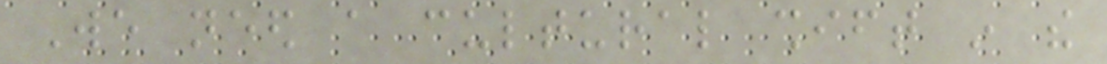We need a cultural shift in the
